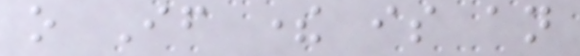o If there is an
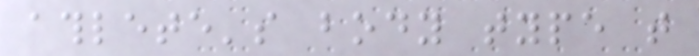athlete's body type that
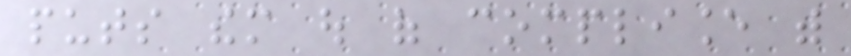puts them out of compliance with
